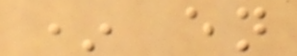* en
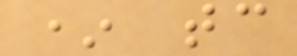* tc
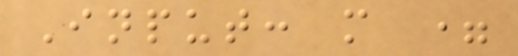Input: m =
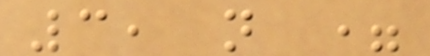3, n =
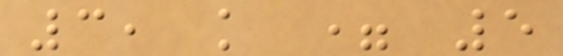3, k = 5
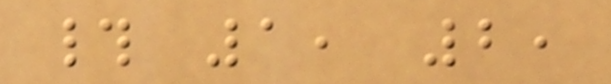# 1, 2,
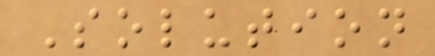Solution
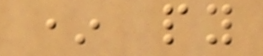* py
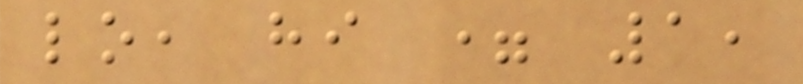lo, hi = 1,
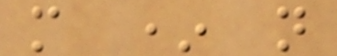m * n
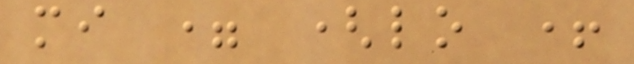mi = (lo +
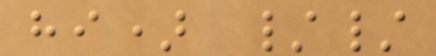hi) //
